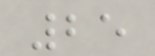25
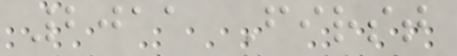2011 First
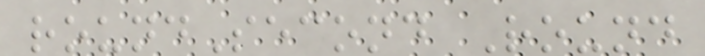roundSecond Round
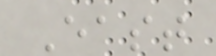East
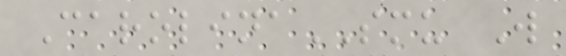CarolinaSMU W
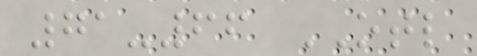71-66 OTL
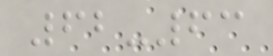62-63
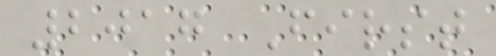2017 First
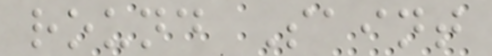round Saint
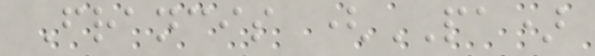Francis (PA)
